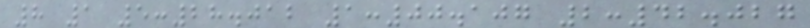8 1 5:28.012 1:00.107 2:42.027
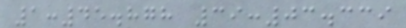1:45.878 39:03.339
